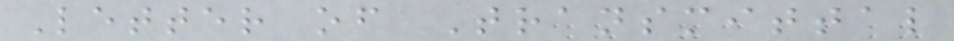Letter of Transmittal
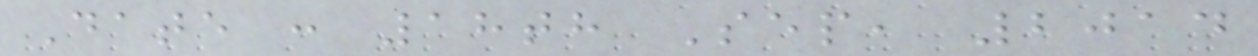Date : 18th Sep, 2014
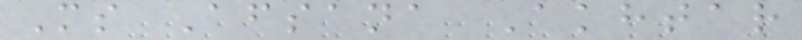Ms Afsana Akhtar
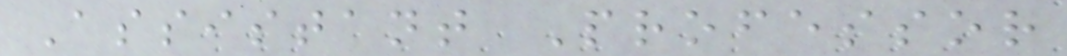Assistant Professor
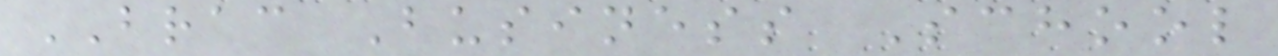BRAC Business School
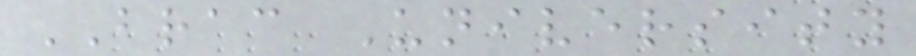BRAC University
